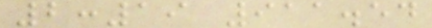2:19 911.54
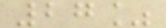27%
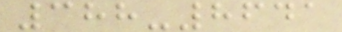388-8641
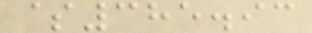$385.93
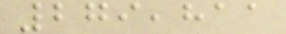279,811
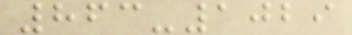863-1029
